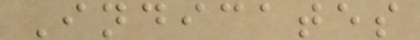Indicates
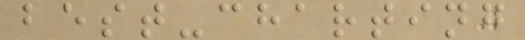best-charting
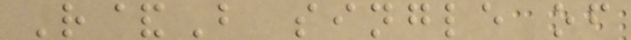R&B single of
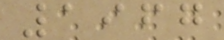1967
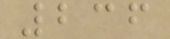236
